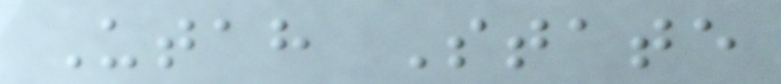Utah State
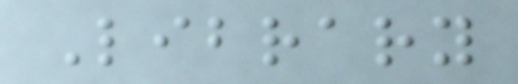Library
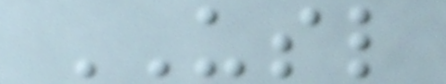USL
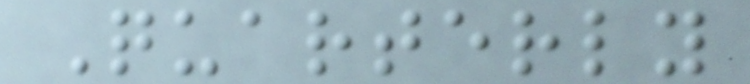Quarterly
